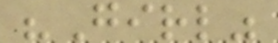"Girl"
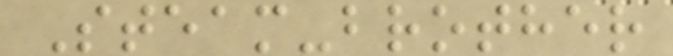Steam-brother
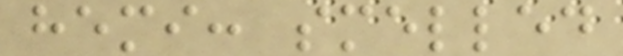hemi: smelled
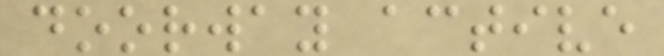doorway active
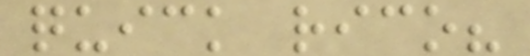quick rico?
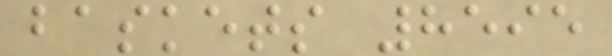baskets 8595
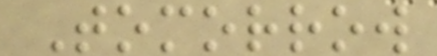Tomorrow
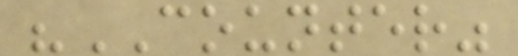"COUNTER"
